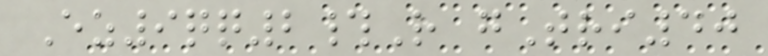Ez9qq2#R gTri40
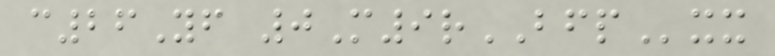c26Yf 0M9rBFPxx
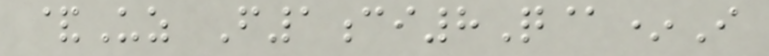&Uz F1ci8Q@*I
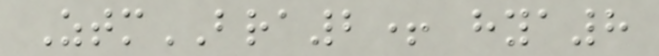ZtmBRA2+ hya8
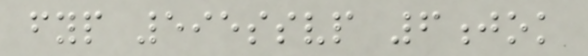fyp 595ssvp 6jok
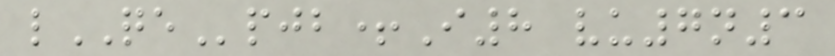lQEpjb+I8 vu7n3
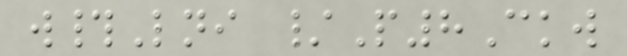w#Lni /P8Ckw
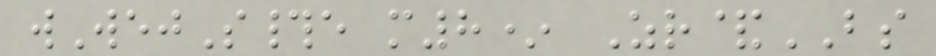wWejS#e m8* Zr&BS
